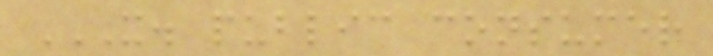X. PUBLIC CONSUMER
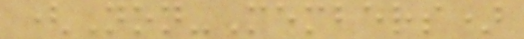(Non-Members)
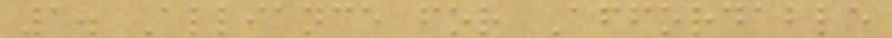1. Alliance for Affordable
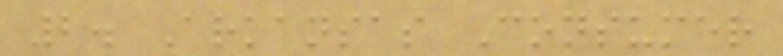2. Arkansas Consumer
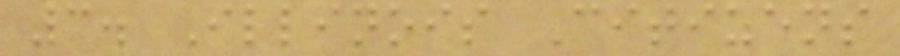3. Illinois Citizens
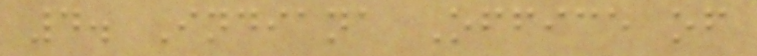4. Indiana Office of
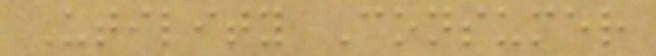Utility Consumer
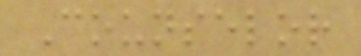Counselor
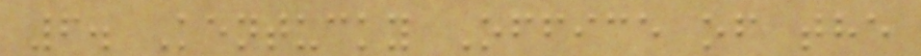6. Kentucky Office of the
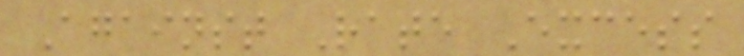Against Rate Excess
